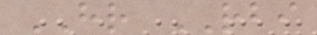HR RBI
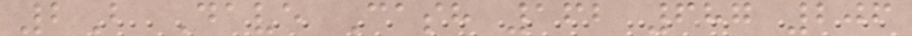2B Dave Cash 162 687 206
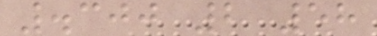.300 2 58
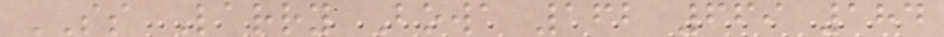SS Larry Bowa 162 669 184
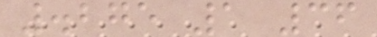.275 1 36
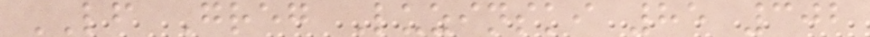LF Greg Luzinski 85 302
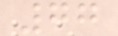77
